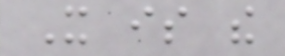It is the
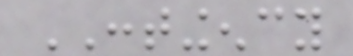CONTINGENCY
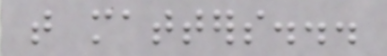that matters...
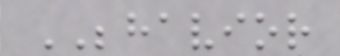BEHAVIOR
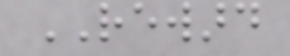REWARD
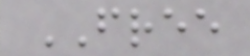FREE
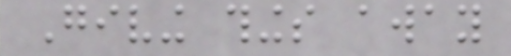Giving things away
